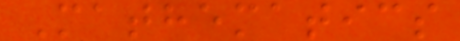Mathematics
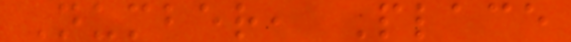Number, Place
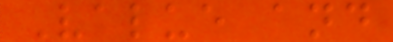Value and
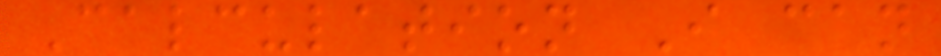Calculation I can
